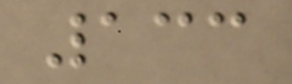133
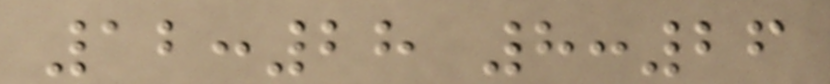12:28 8:26
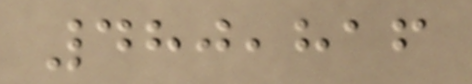480,816
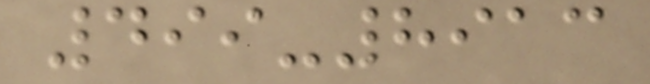499-8913
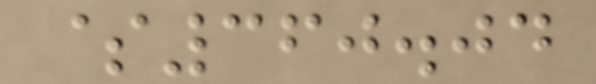$360.04
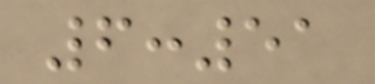6:51
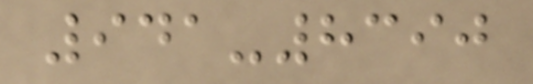941-8390
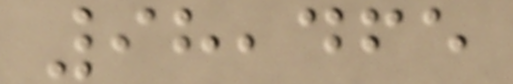98,465
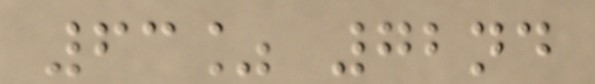63% 72nd
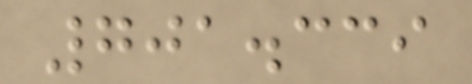701.339
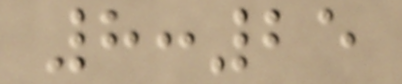8:25
